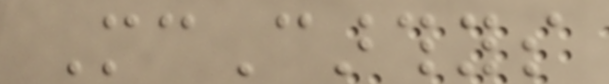McCarthys
